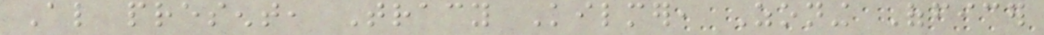Also present, Tracy Kilmer, Zoning Officer
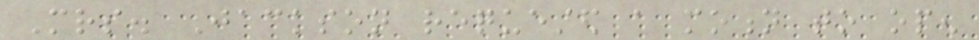Mrs. Jackson requested a motion to open
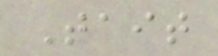Tait
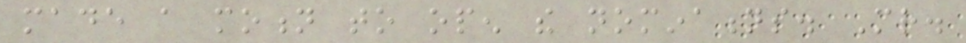made a motion to open the nominations. Mr.
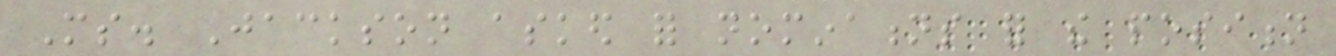Ms. Jackson asked for nominations for the position
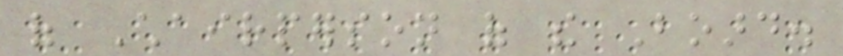of Chairperson of the Board.
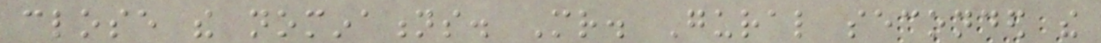close the nominations. Mr. Gural seconded the
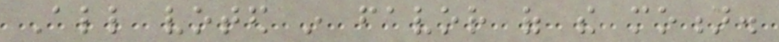All voted in favor of the motion.
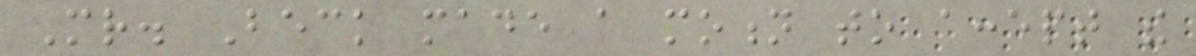Mr. Beck made a motion to accept the
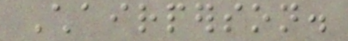Chairperson.
